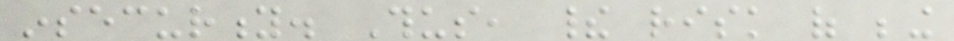insecurity. Thus, their risk of being
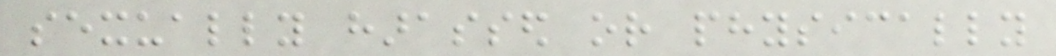sexually harassed or physically
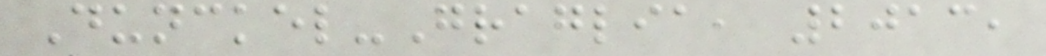Dunckel-Graglia, 2013,
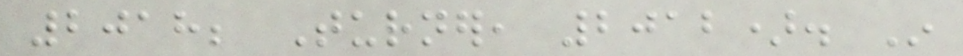2018; Turner, 2012). In
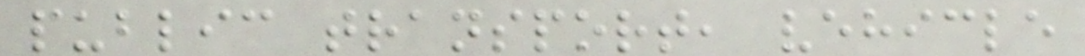public transport, vehicle
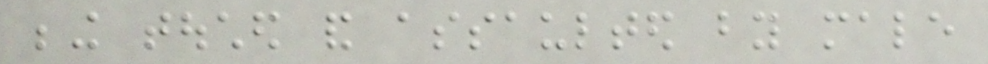being touched and assaulted by male
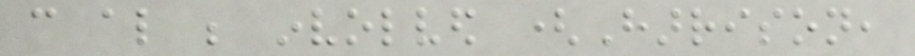can also be involved (Harrison,
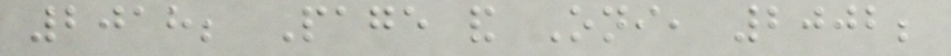2018; Page and Oni, 2002;
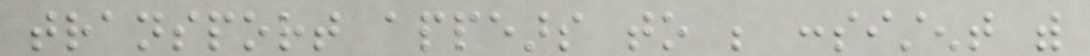transport appears to be consistent with
